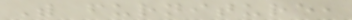With furniture,
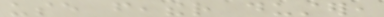use feather duster,
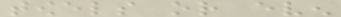towels or even
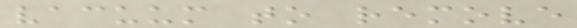vacuum to remove
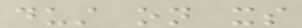dust on its
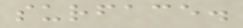surface.
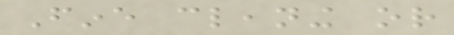Fine cleaning or
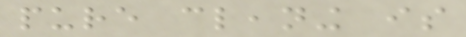pure cleaning is
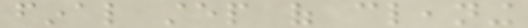final step of cleaning
